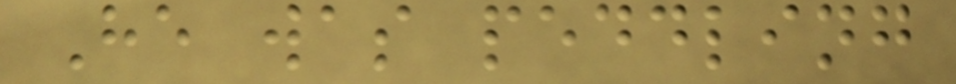He was peddling
